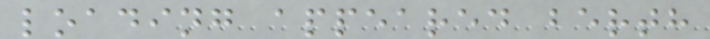loading appeared berth
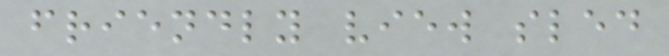friendly view sled
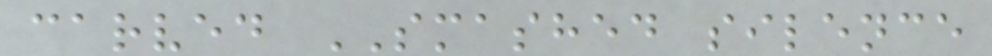carved SMASHED silence
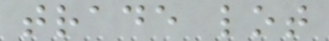trade lot
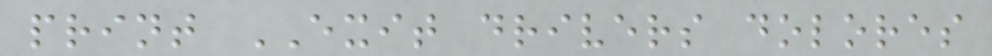print EXIT drivers dolores
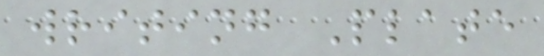writing Plate
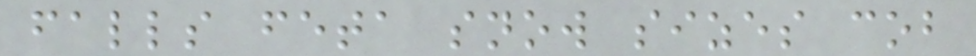falls feta snow sizes cob
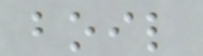boil
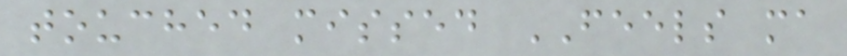touched missed FEELS ma
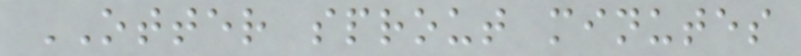OTTER sprout minutes
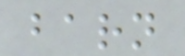barn
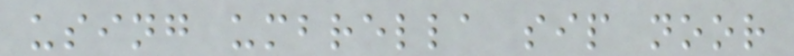using umbrella sip noor
